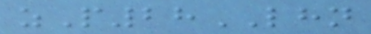zP28LHN
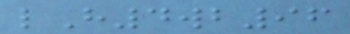lH4wb96
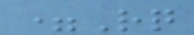=Rq
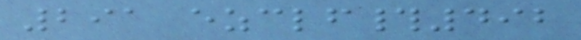291 ezclf#492
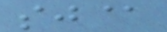sj@
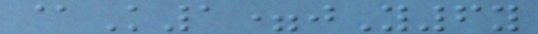@K1=jY6y
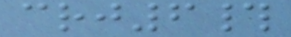crj6#
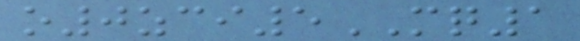o0zci5MQ1
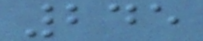245
